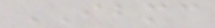IBMC
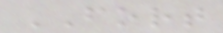FORT
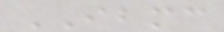IBMC
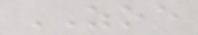ZOE
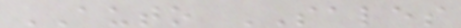AUTO SALES
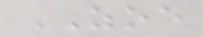ZOE
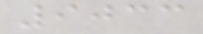9033
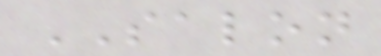SALON
